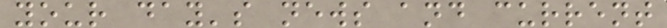your day's news and current
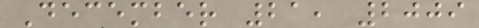December 21, 2009
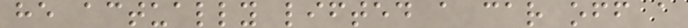he actually lifted a car off a
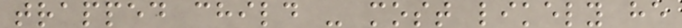trapped child - most likely he
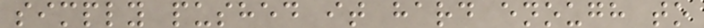simply pushed it hard enough to
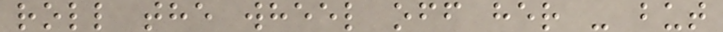roll the wheel off her - but
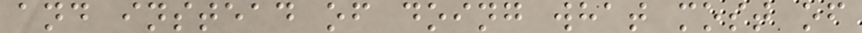and instead of doing what most of
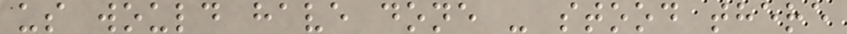us would have done - stood there
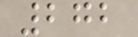272
